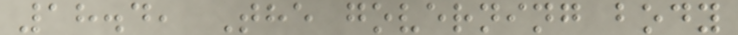18.4, The governing body
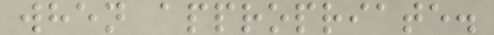when appropriate.
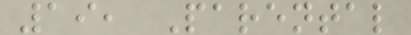19, Parental
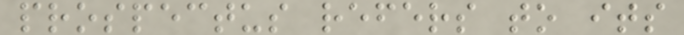prospectus refers to its
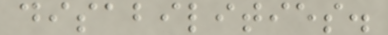disabilities.
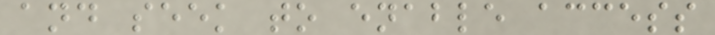and seek to enable access
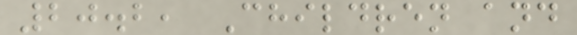20.2, Children and
